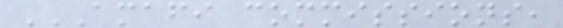AMAFI COMMISSIONS,
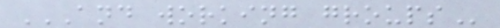AND WORKING GROUPS
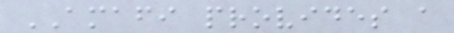AMAFI provides a
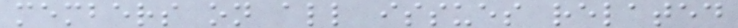members on all issues related
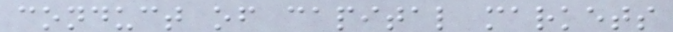conduct of capital markets
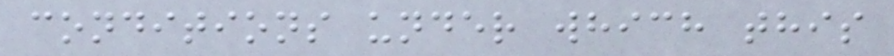conditions under which this
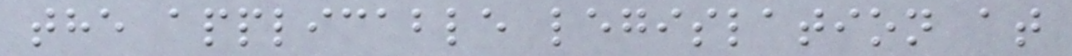the applicable legislation at
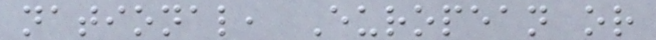national, European or
